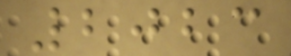2023
